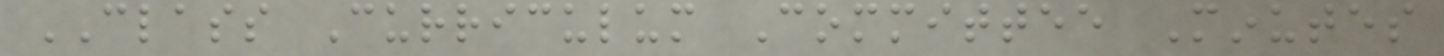CLASS Curriculum Committee Minutes
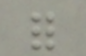for
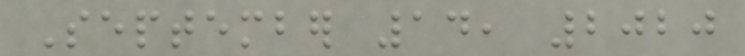September 14, 2020
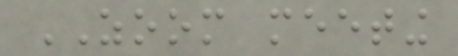ZOOM meeting
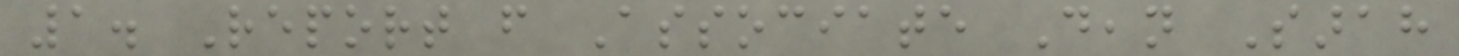1. Report from Associate Dean Sarah
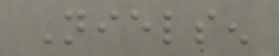Nielsen
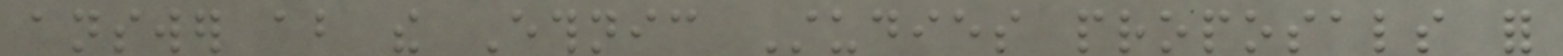answer about the Ethnic Studies proposals for
